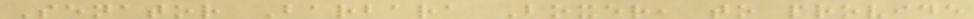Senator Barbara Boxer, to provide
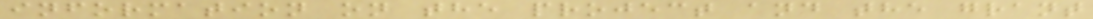information on the project and the grant
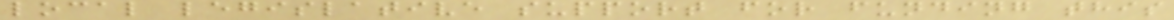local legislative support for funding this
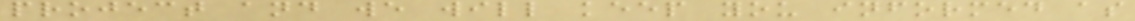project and we will keep you informed as
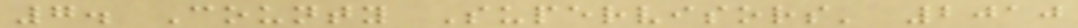7. County Supervisors' 2010
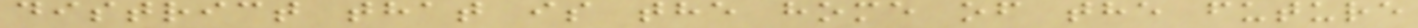district that is the home of the future
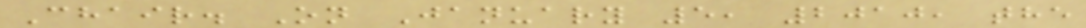Chair. On January 5, 2010, the
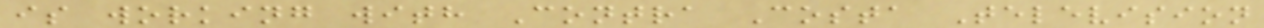is working with Contra Costa Television
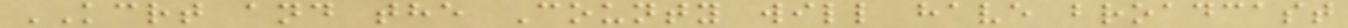KCRT and the County will have broadcast
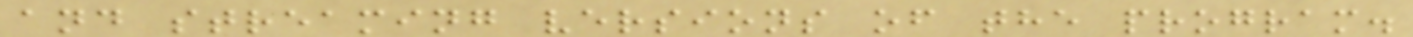and streaming versions of the program.
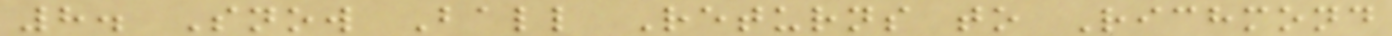8. Snow Ball Returns to Richmond
